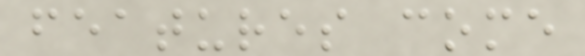features come
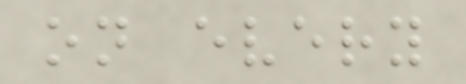on every
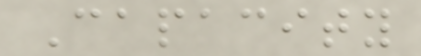Capacity
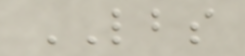LBS
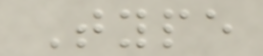Type
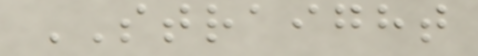STRAIGHT
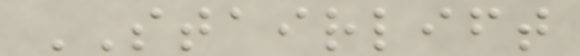STAIRLIFT
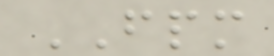FPM
